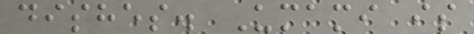dishes. Umami is
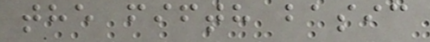the fifth basic
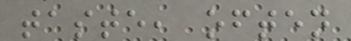taste, often
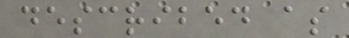described as
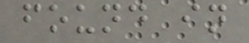found in
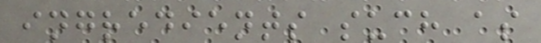ingredients such as
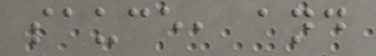sauce, and
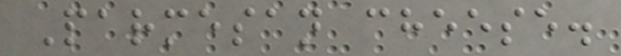Parmesan cheese.
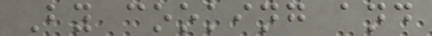By cooking and
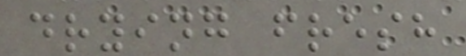drying fresh
